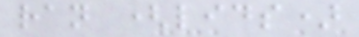ran (lids)
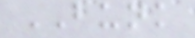BUNK
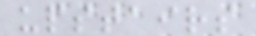upstairs
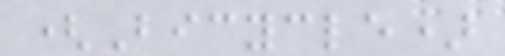(Bicycle)
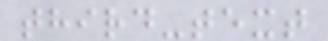third-text
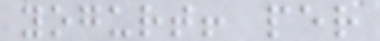yogurt! per
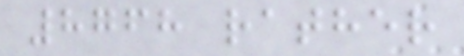8768 rather
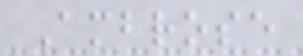Ambrose
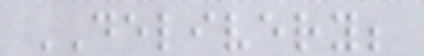DELIVERY;
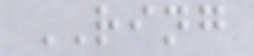RING
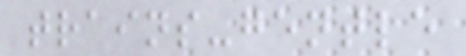trains-gentle
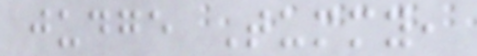judge Tummy,
